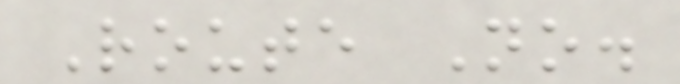Route No.
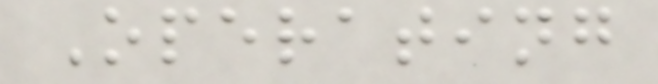Operating
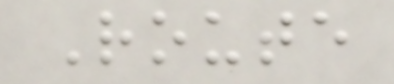Route
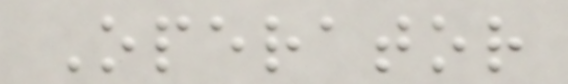Operator
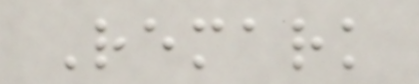Remark
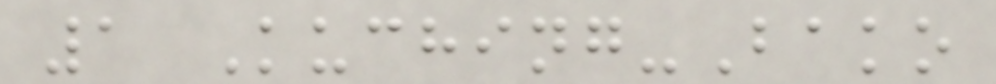1 Kuching-Bako
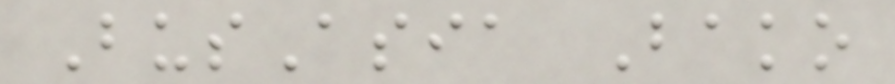BusAsia Bako
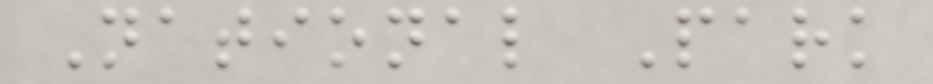National Park
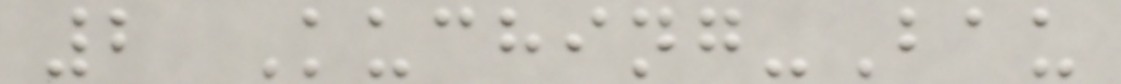2 Kuching-Bau
